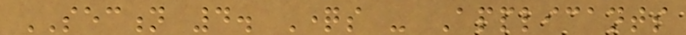SECTION 4. Questions - Applicants
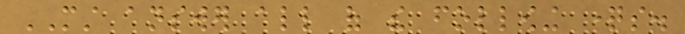MUST answer all of the following questions.
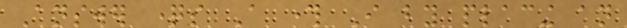Answer questions A through I by placing an
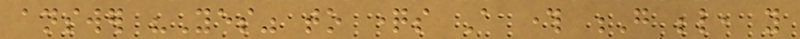answer "Yes" to questions A through G below, you
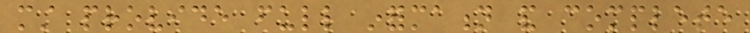must provide full information and complete
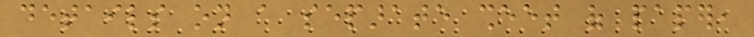details on a separate sheet of paper,
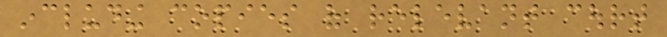including copies of relevant court
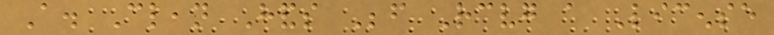A. Clean Hands Before Receiving a License
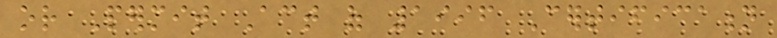or Permit Act of 1996 Certification
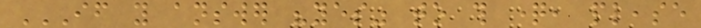IF YOU ANSWER "YES" TO THIS QUESTION, PLEASE
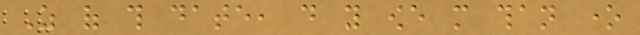As of this date, do you owe more than one
